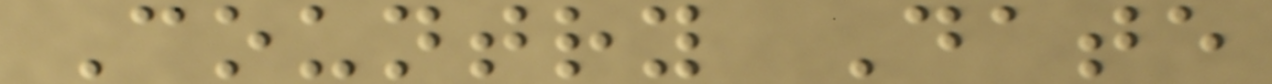Country Date
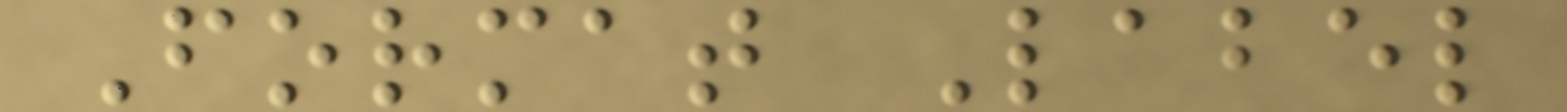Format Label
